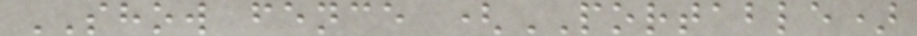SHOW fence (PORTABLE)
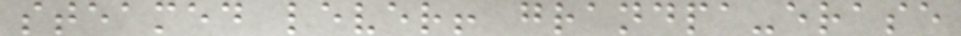steamed lever! grandpa-erase
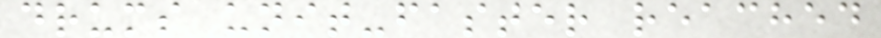drums unit-faster reached
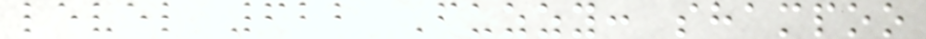level 622 Fuzzy: shampoo
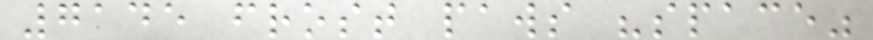7145 frost paws "space"
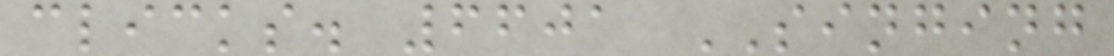clicks. 6601 SINGING
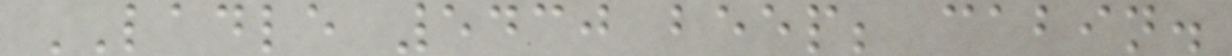LADLE 5430 beep; cabin.
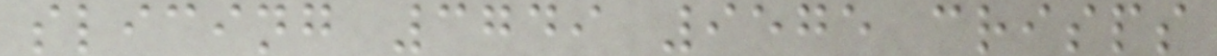slicing 3749 9575 crisps
